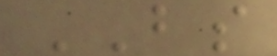BS
